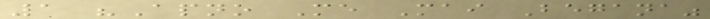1 "Apno Me Mai Begana"
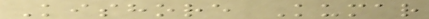Kishore Kumar
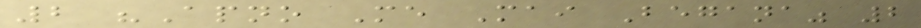2 "Apno Me Mai Begana" 2
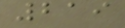219
